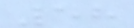58
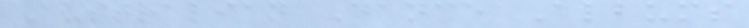Australian Dance Albums
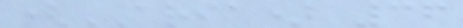(ARIA) 36
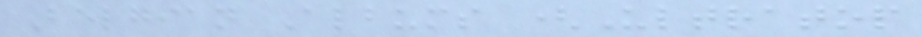Belgian Albums (Ultratop
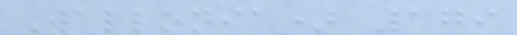Wallonia) 179
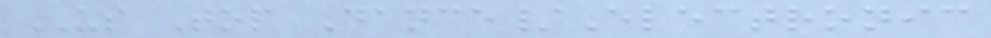US Top Dance/Electronic
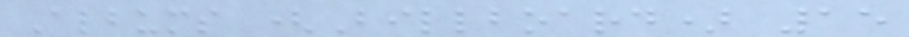Albums (Billboard) 15
